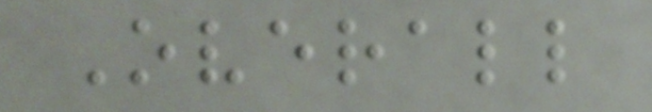Overall
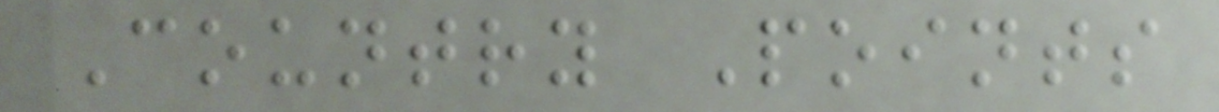Country Points
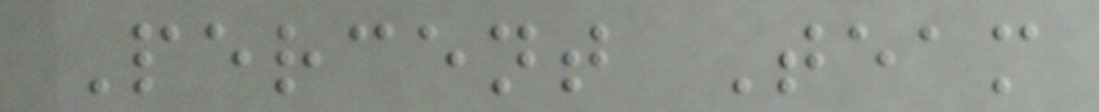Percent Team
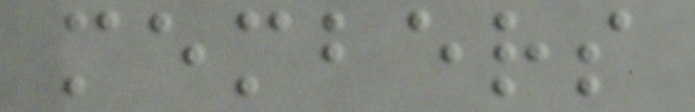members
